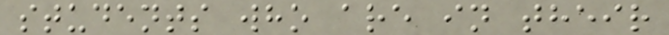students who are in their
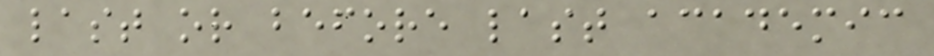last or before last academic
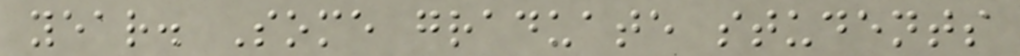year. Some graduate students
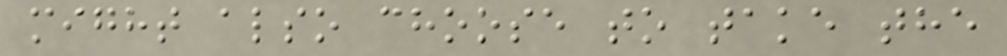might also choose to take the
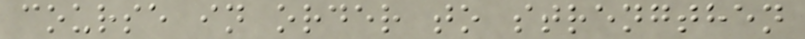course in order to strengthen
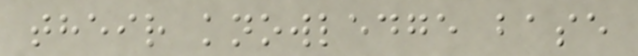their knowledge base
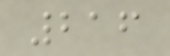216
